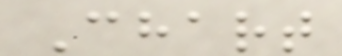Chart
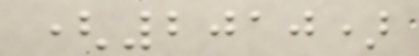(2010)
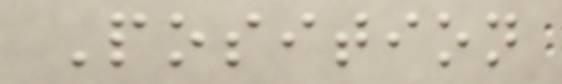Position
